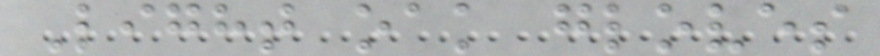Light oak gloves
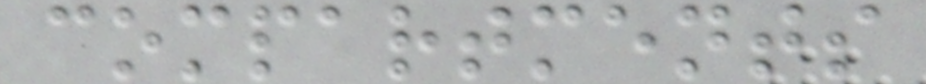compartments
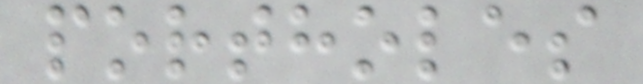portholes
